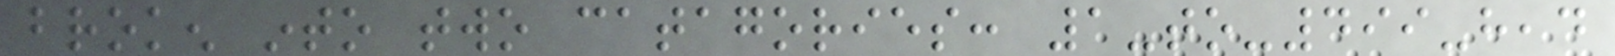broken into two catagories: 1-to-499-head
